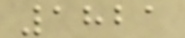1821
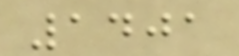1401
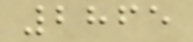2865
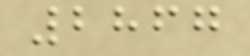2867
